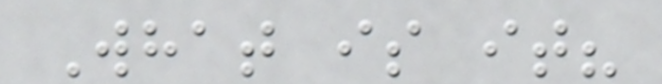What is it?
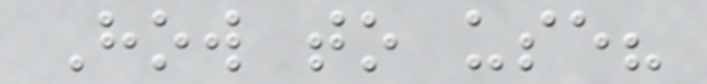How to use?
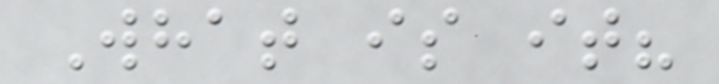What is it?
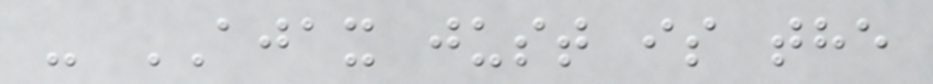- AJAX just is the
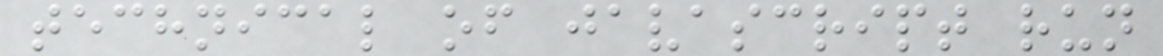technical of javascript run
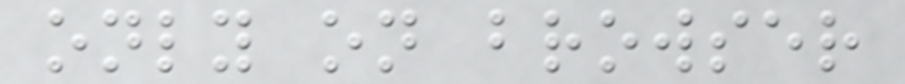only on browser
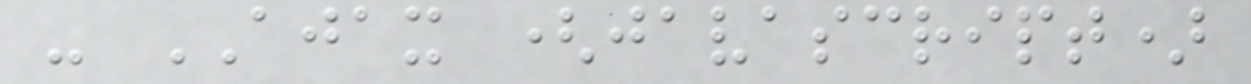- AJAX (javascript)
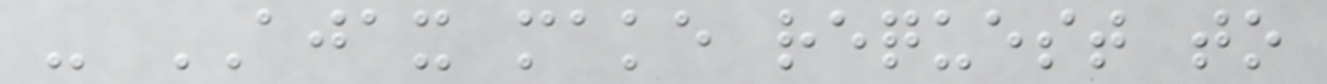- AJAX make request to
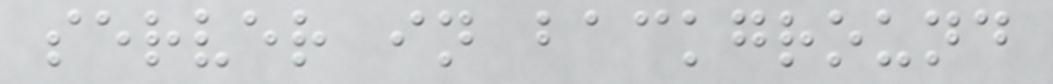server in background
